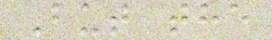But the
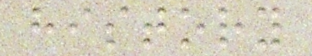history
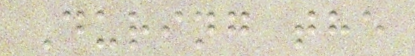During the
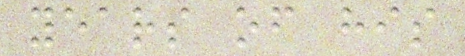years of his
